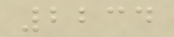2234
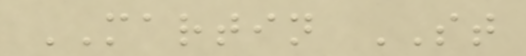MARTIN ST
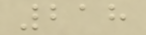218
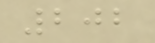202
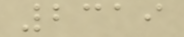2319
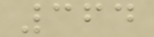364
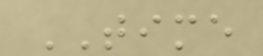TIME
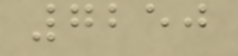7250
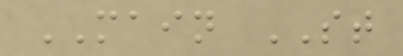MAIN ST
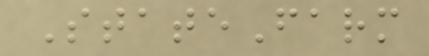StateFarm
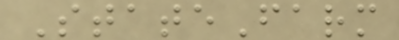StateFarm
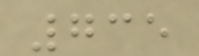735
